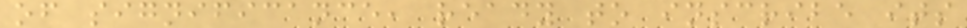of significance, ready to inscribe its
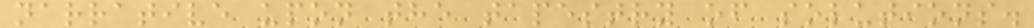narrative upon the tapestry of solutions.
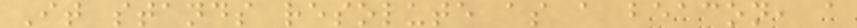It stands resolute as a beacon, a
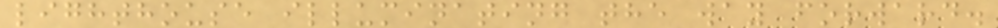lighthouse illuminating the way forward.
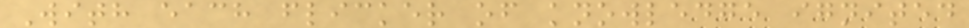With each flicker of knowledge ignited
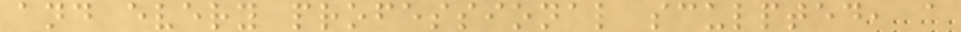and every professional sculpted, a
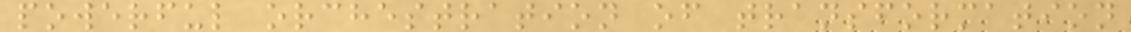powerful orchestration of transformation
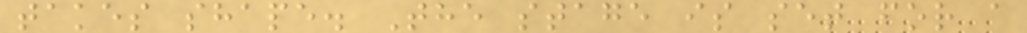takes shape. The stage is set for a
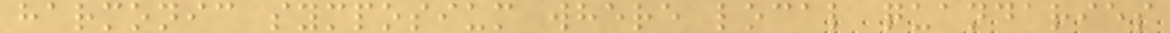harmonic symposium where local quandaries
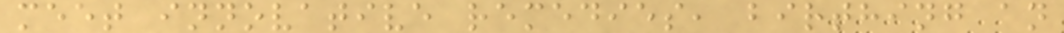meet innovative remedies, birthing an
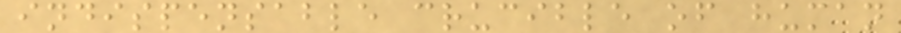indispensable crucible of human
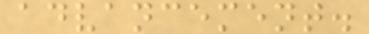advancement.
